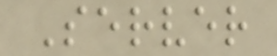Server
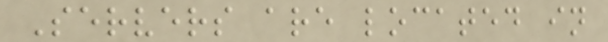Servers are located in
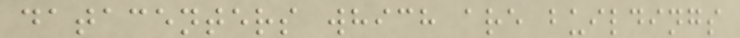datacenters which are buildings
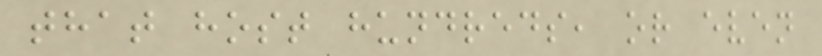that host hundreds, or even
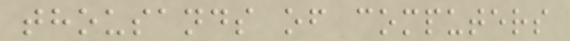thousands of computers
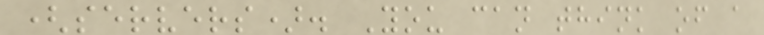(servers). You can think of a
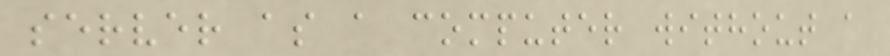server as a computer without a
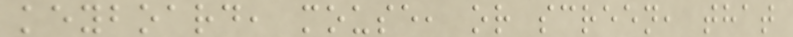keyboard, mouse, or screen, that
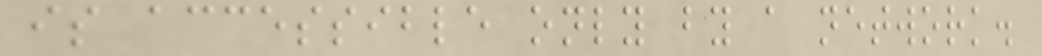is accessible only by a network.
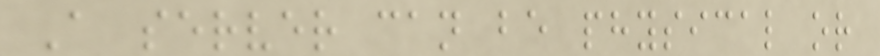A server can be physical or
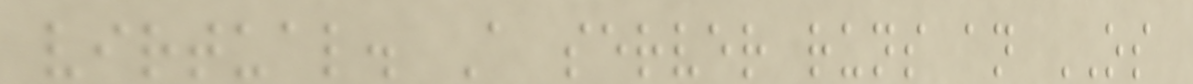virtual. A server runs an OS
